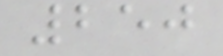250
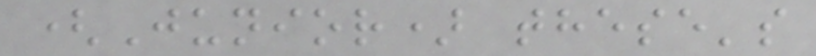(Junior) these's
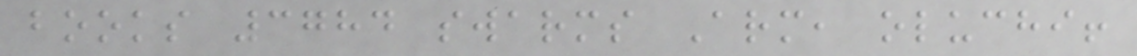books 3784 swarms Arm, oluchi!
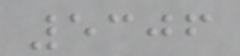5306
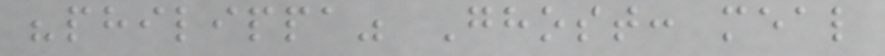"philippa" Ghost: meal
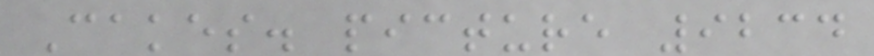Cakes. picture 9234
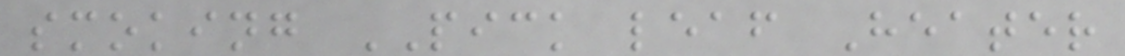smoking PICK leaf Heater
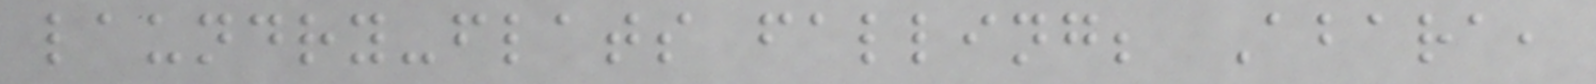laundry-flats falling; Abara,
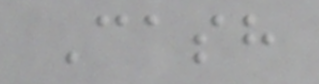Cash
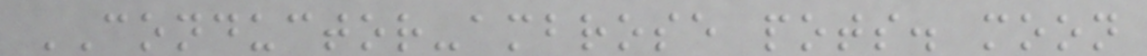CONDUCTOR-ambrose pots. moon
